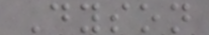Dyson
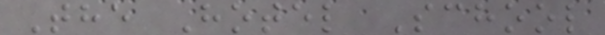The Hotel School
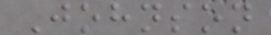Johnson
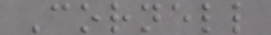Cornell
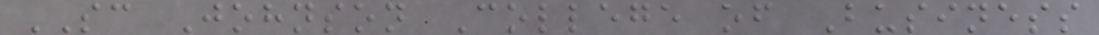SC Johnson College of Business
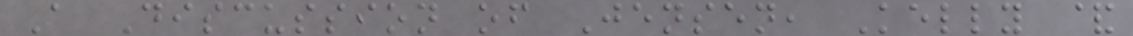A Discussion of Jensen, Kelly &
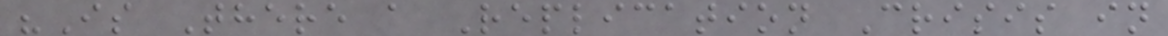"Is There a Replication Crisis in
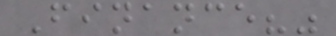Finance?"
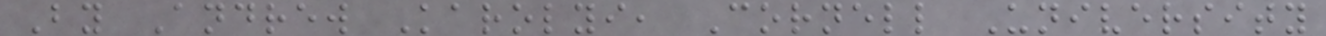By Andrew Karolyi, Cornell University
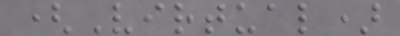(Virtual)
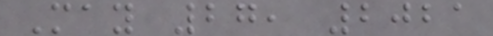May 27, 2021
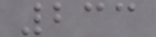233
